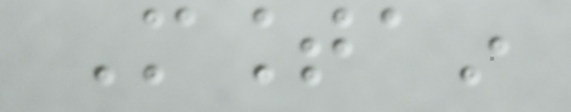Mountain
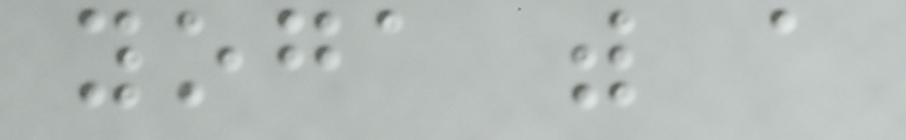yoga with a
